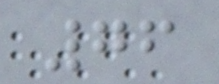76
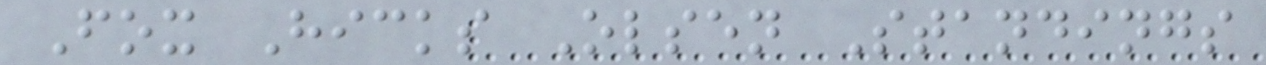Fox Hicks Olsen Standings
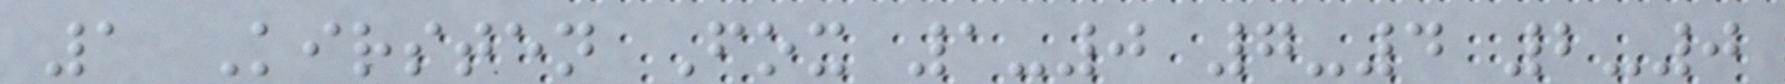1 Kirsten Fox 1-0 7-4 2-0
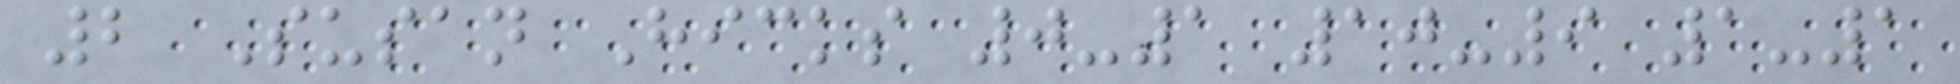2 Susan Hicks 0-1 10-9 1-1
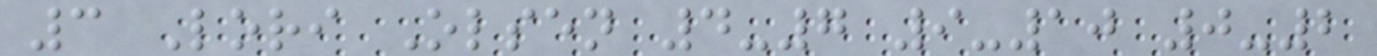3 Lori Olsen 4-7 9-10 0-2
